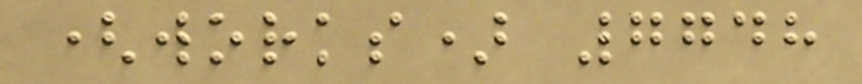(works) 7748
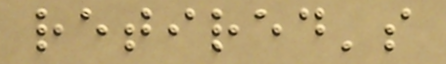retired's
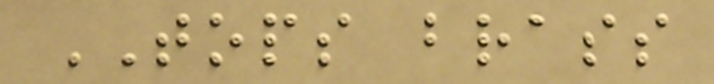TOPS brass
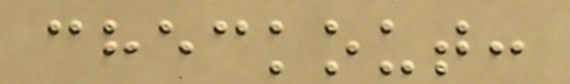checkout:
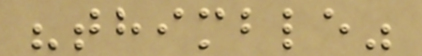"thimble"
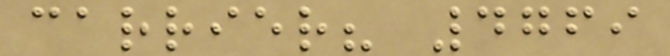carrier? 4769
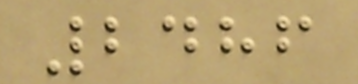2486
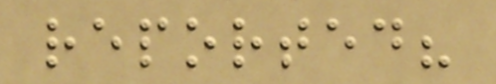reported?
